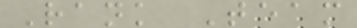Rank Team
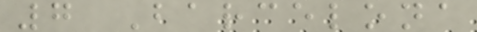7 Barcelona
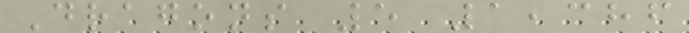Dragons 5 1,386
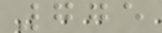775
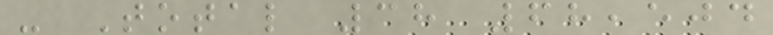- Total 38 68,504
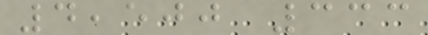4,500 333
